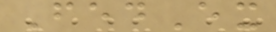FedEx
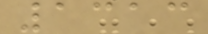1313
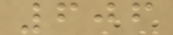606
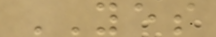YES
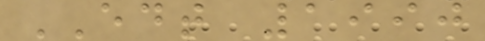EDT 1990
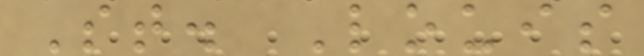St. Louis
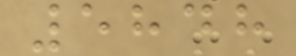5848
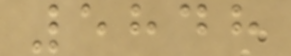5848
